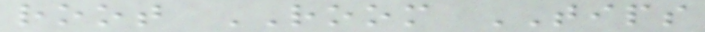root ROOM TIPS
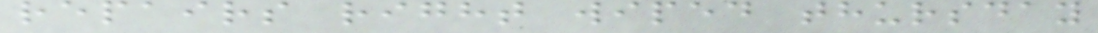repairs right wiped thursday
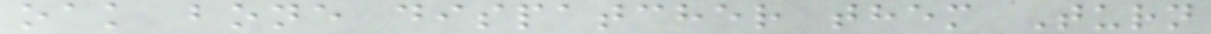oak bone dispatcher them Turn
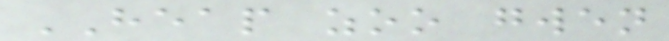HEAP zoo gwen
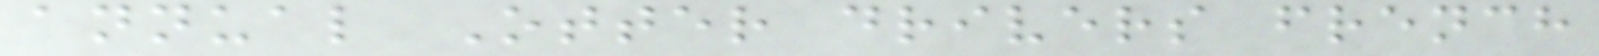annual Otter drivers french
